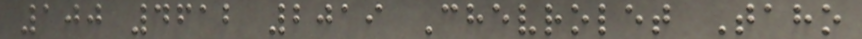100 4612 2019 Chevrolet Taho
